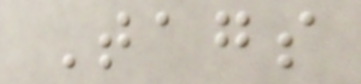Tags
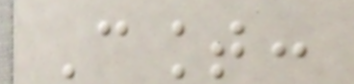Count:
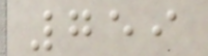759
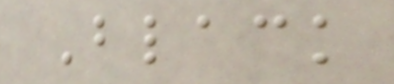Black
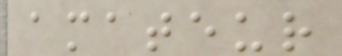amateur
